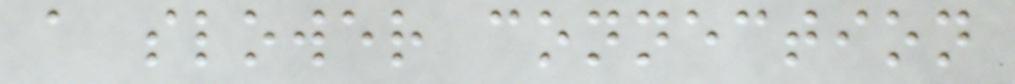a slower connection
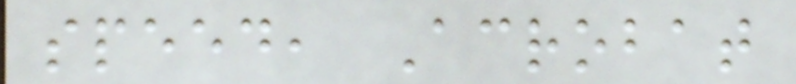speed, Acrobat
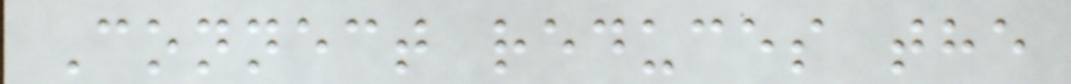Connect reduces the
